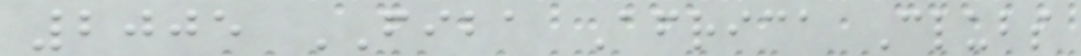2005 FIBA Africa Clubs
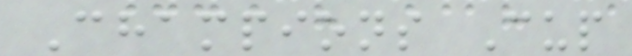Champions Cup
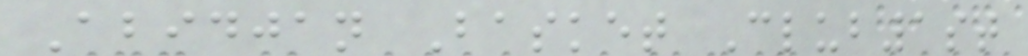Abidjan Basket Club1st
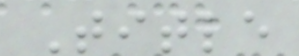Title
